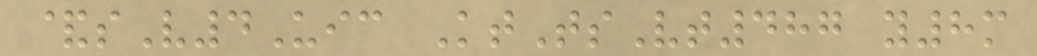&sV4Uic KtTsVt487 y8m
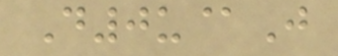D0u@J
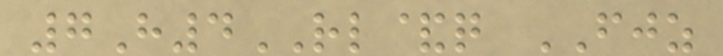7H4RL&q FJZ
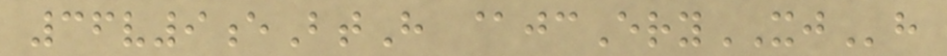36v9eBtH @jcEryXJh
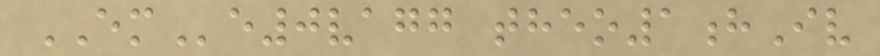EMe0vagg theo1hIv
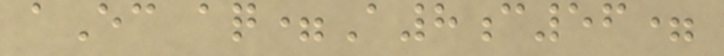aEc aq=A8c56=
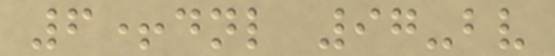6+dnl 97-bv
